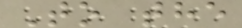To the
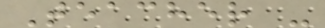Teacher -
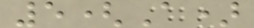5(A)
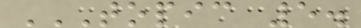TOPIC 5.
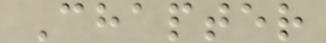Chapter
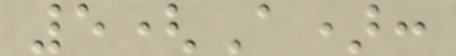5(A):
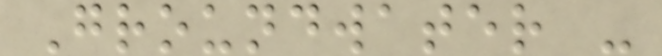Groundwater -
